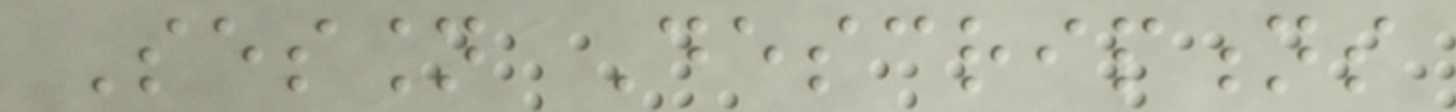Session Descriptions
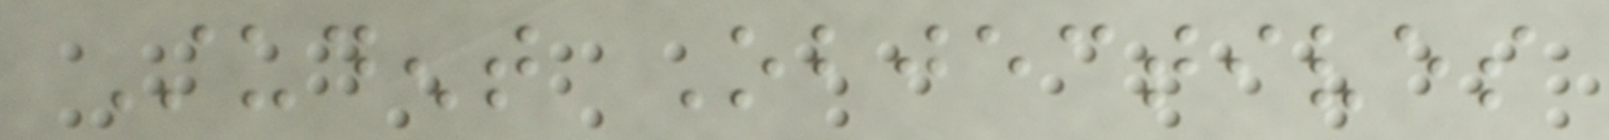Student Objectives
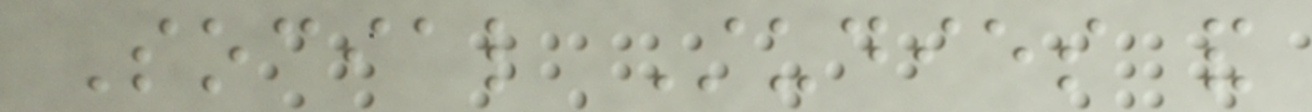Social Studies and
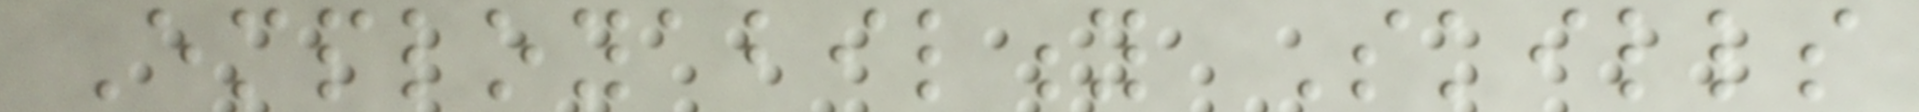Employability Skills
